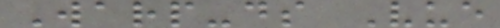Warp-ds Vue
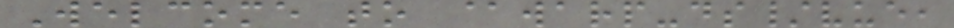Welcome to @warp-ds/vue,
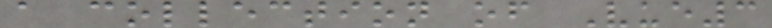a collection of Vue3
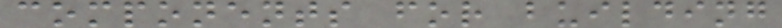components for building
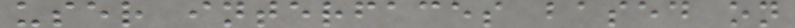user interfaces based on
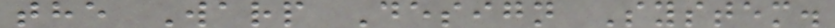the Warp Design System.
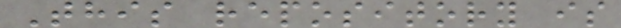This repository is
